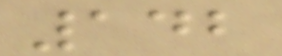142
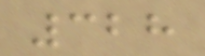328
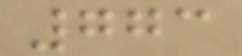773
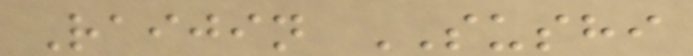Raijin SUSHI
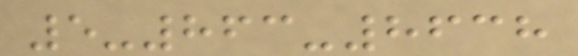5-863-8638
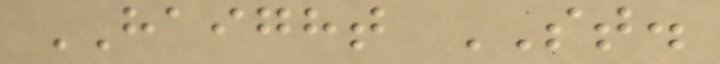HAIGHT ST.
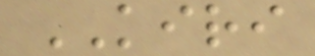KIRI
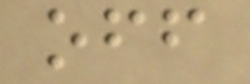off
